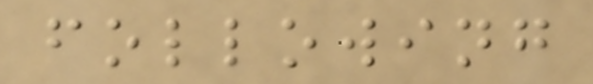following
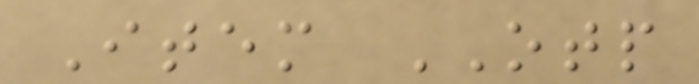Item OTP
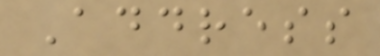Address
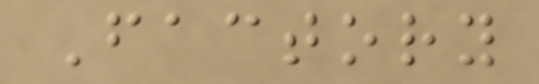Factory
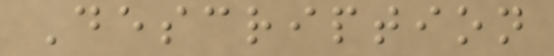Description
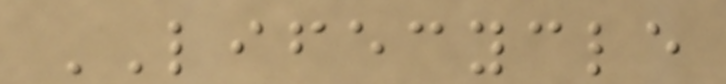LIFECYCLE
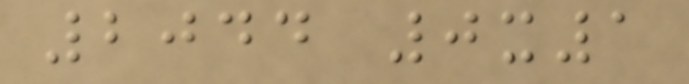2044 0x1
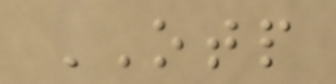OTP
